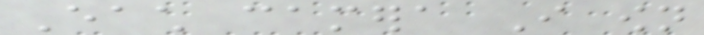Each camera I own
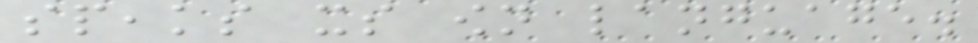speaks its own language.
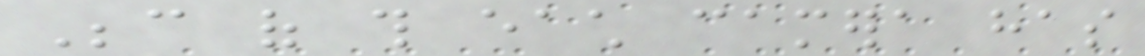Because of this each camera has
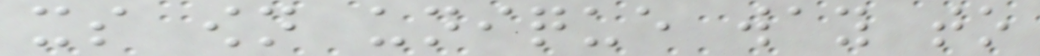its own unique way to
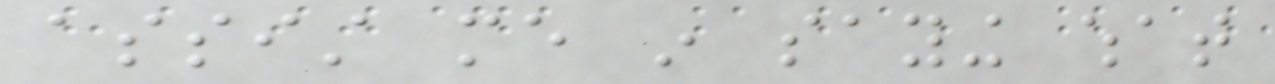assist me in saying what
